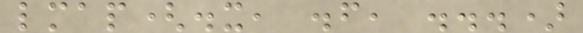lmap(.x, .f, ...)
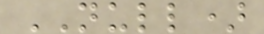NULL)
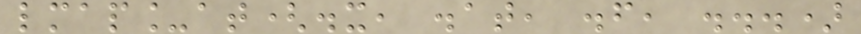lmap_at(.x, .at, .f, ...)
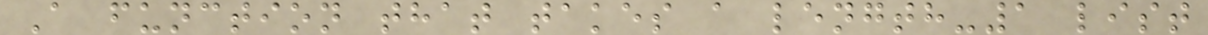A function that takes a length-1 list
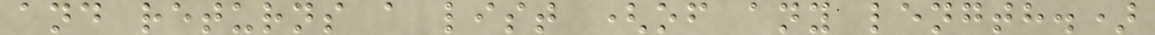and returns a list (of any length.)
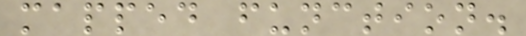mapped function.
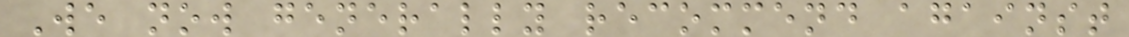We now generally recommend against
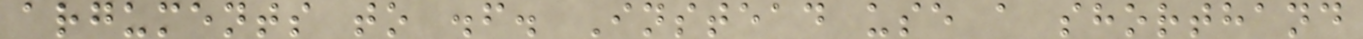arguments to .f. Instead use a shorthand
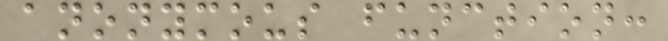anonymous function:
